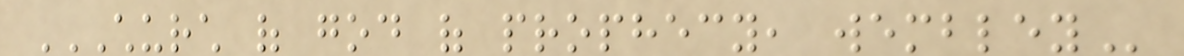CHURCH OF GOD OF PROPHECY, WEMBLEY
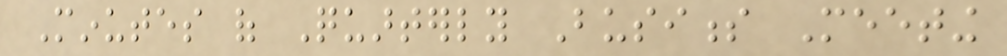Minutes of Quarterly Business Meeting
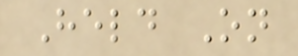Held On
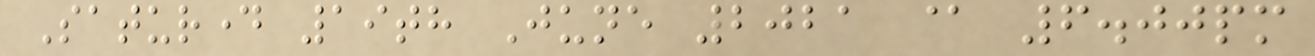Saturday 19th June 2021 @ 6.00pm
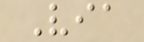Via
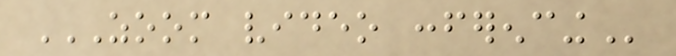ZOOM VIDEO CONFERENCING
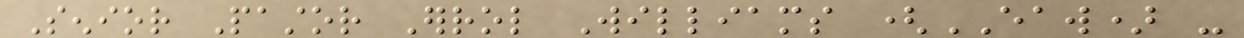Senior Pastor Errol Williams (EAW) -
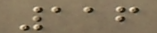116
